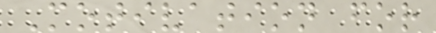Motivation for
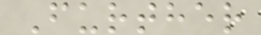Further
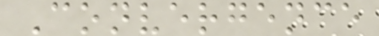Convergence
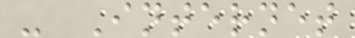- Internet
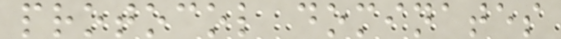protocol dominates
